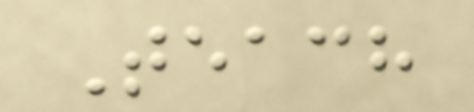Teach
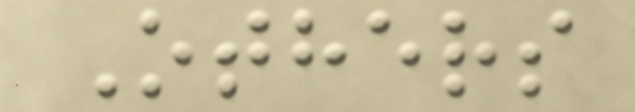Others
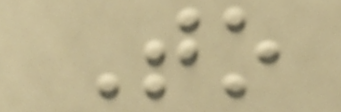To
